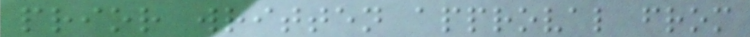prior written approval from
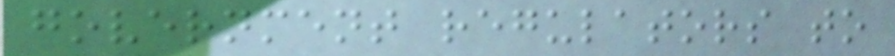government regulators to
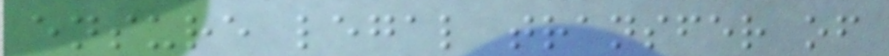ensure legal transfer of
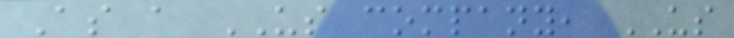As a US company, US
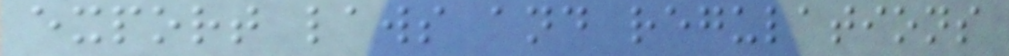export laws and regulations
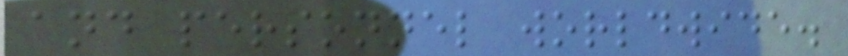and personnel worldwide.
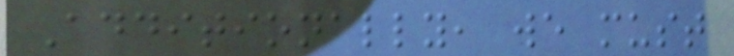Additionally, we must
